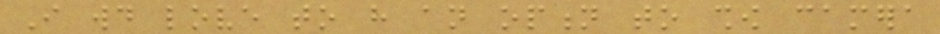I would love to have an option to show camera
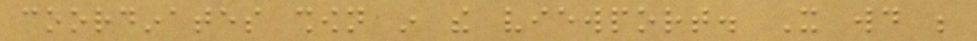coordinates shown in the viewport. It would be
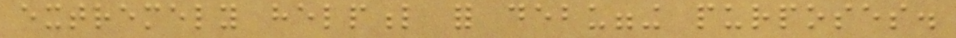extremely helpful for debugging purposes.
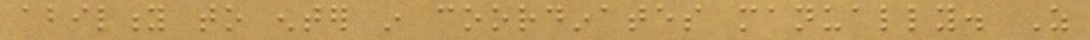ability to enter in coordinates manually. As
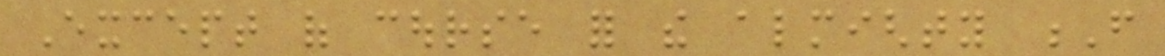Except of course for the almighty F
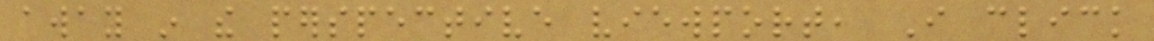away in the perspective viewport, I click
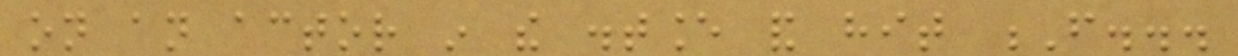on an actor in the distance and hit F...
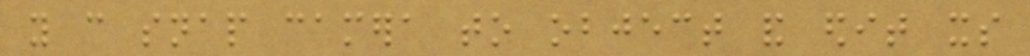you can snap camera to object and edit its
